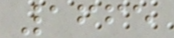1665
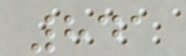841
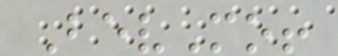BevMo!
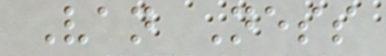Van Ness
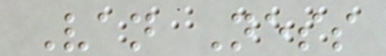Van Ness
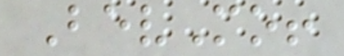BevMo!
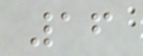16
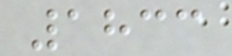1833
